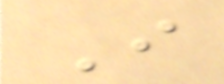I
